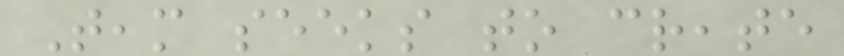Team seeks to create
